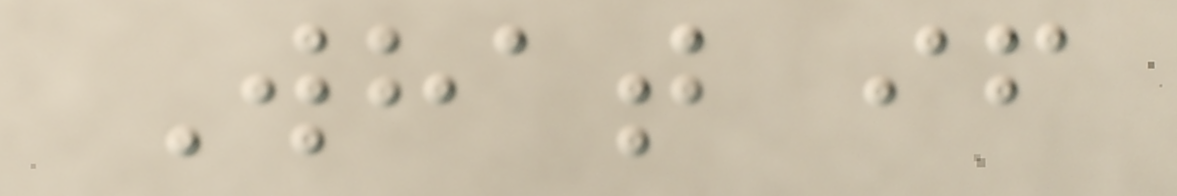What if
